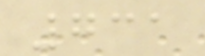731
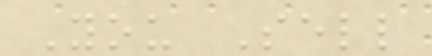You Sell
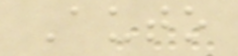Auto
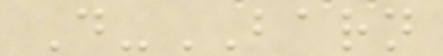D-BARN
